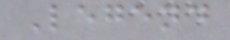Legend
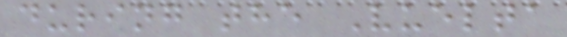during the Vuelta
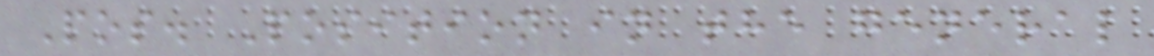Pos. Position in the general
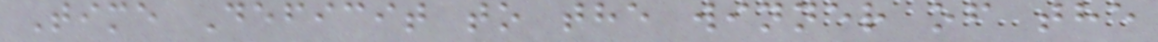Time Deficit to the winner of the
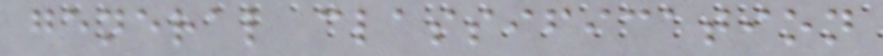general classification
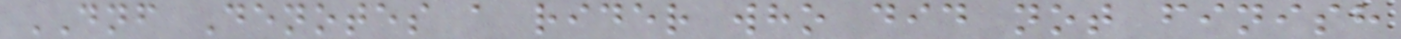DNF Denotes a rider who did not finish
